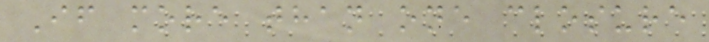If more than one closure
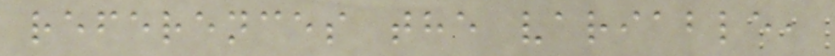references the variable,
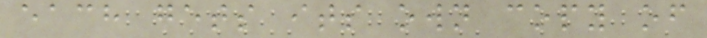each gets its own copy of
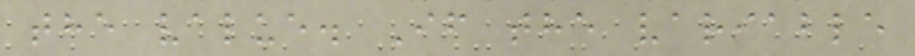the value. If the variable
